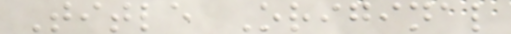Title Original
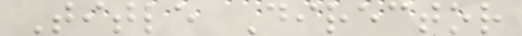Title Director
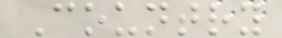Country
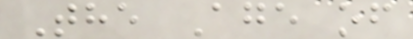The Age of
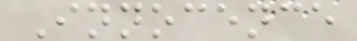Innocence
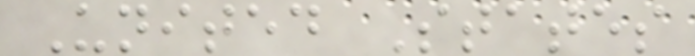United States
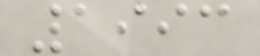1993
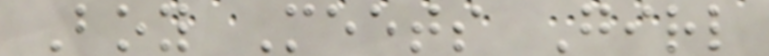Boy Meets Girl
